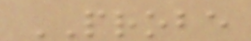PROBE
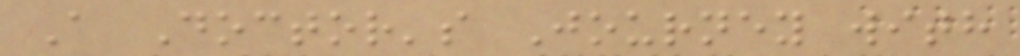A Doctor's Journey with
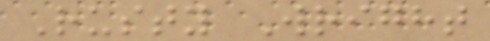Rusty Wright
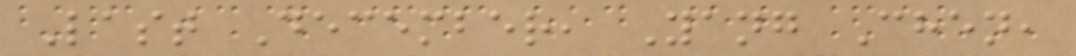Last December, Yang Chen,
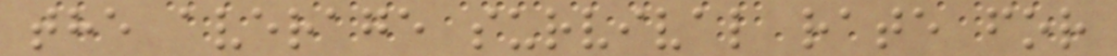the average survival rate for
